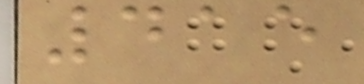415
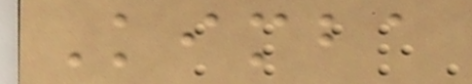Kimba
